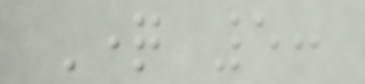Question 5:
